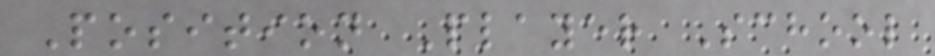Position Player School
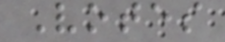Votes
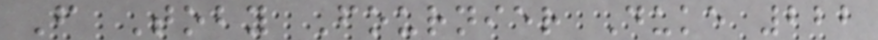F Toby Fournier Duke 222
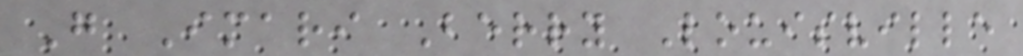G Imari Berry Louisville
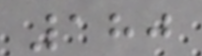180
